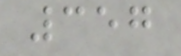357
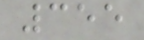355
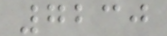7230
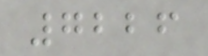7226
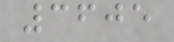3605
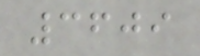3609
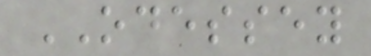ODESSEY
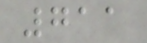711
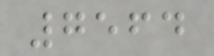7564
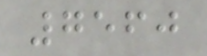7560
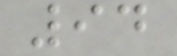94
